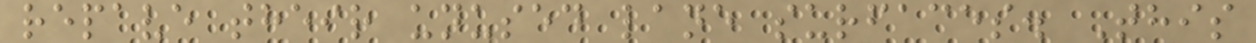repave their unused lane surfaces. This
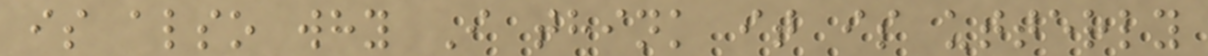is also why I think it is utterly
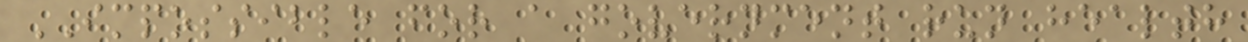IMPOSSIBLE for a government run health
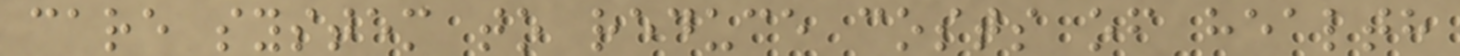care system to reduce costs of health
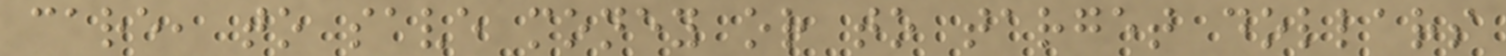care, to save money or to target dollars
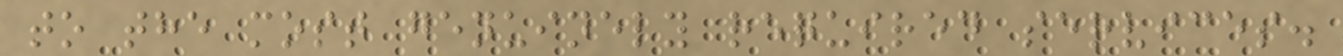to the most genuinely required services.
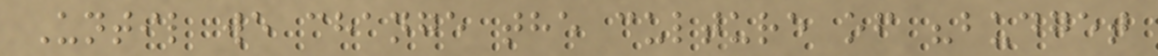Until we change the culture of "budget
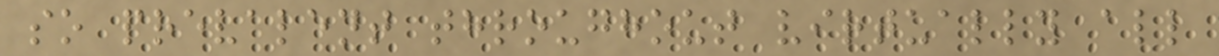so prevalent throughout virtually all
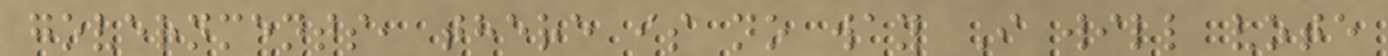governments, there is no way I will vote
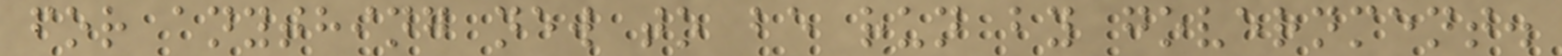for anything new to be run by government.
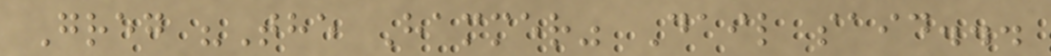Greg "The Hammer" Dail said...
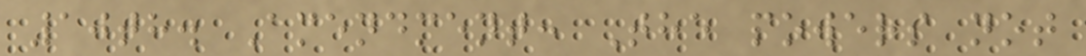10th. Amendment: The powers not
